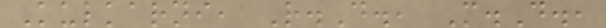Kulkarni, R.D., M.D.,
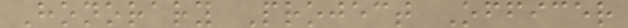Honorary Project Officer
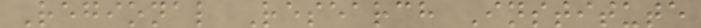Regional Research Institute
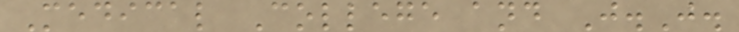Medical College and J.J.
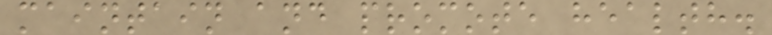maintain and promote health.
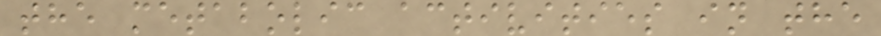the metabolic activities in the
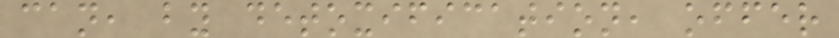can, by detoxification, offer
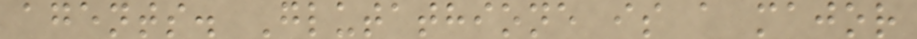agents. Glutathione is a major
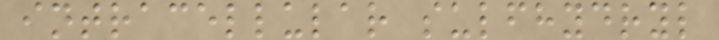intracellular sulfhydryl
